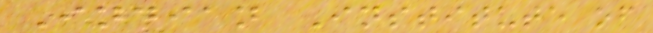Indian Institute of
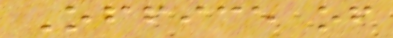Office of
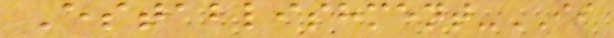Establishment-II
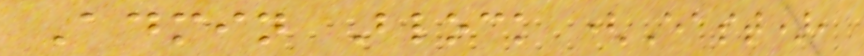Admin Block (East),
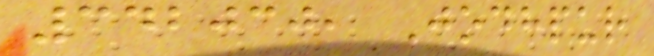342030, Jodhpur
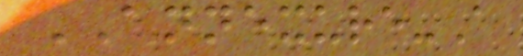ANNEXURE-A
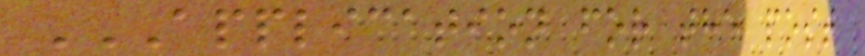APPLICATION FOR THE POST
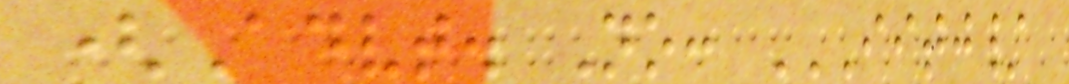(Advt. No: IITJ/
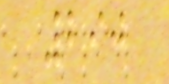290
